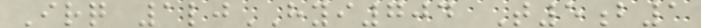Irq 1ljHYI704 T5b1
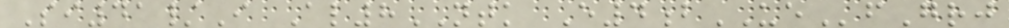Si41/I Al8NTK E4bUEfGrj
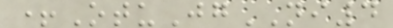+OtuJgNI4
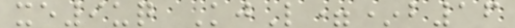xe9uq KjL=*b16
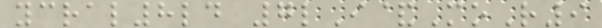ycral8ld 7lI&MoR9
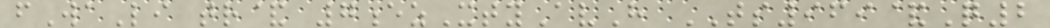fWaLi tr& 7ezXtyAvH TS969&Q2
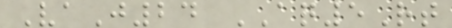VaJ24 AQ5Rt
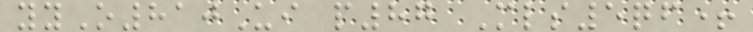yyO810Ui p87 Mls5qf+
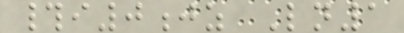#i0jz Ln1
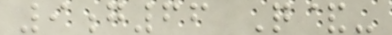9g66 Q&-
